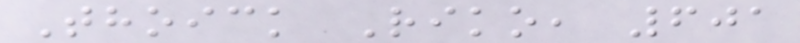Thoick Riko, 601
